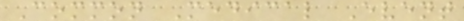Common Medical Event
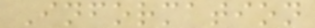Information
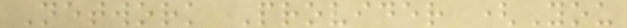Network Provider (You
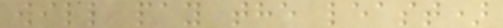will pay the least)
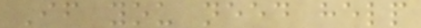If you need help
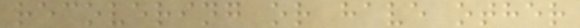recovering or have other
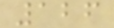126
